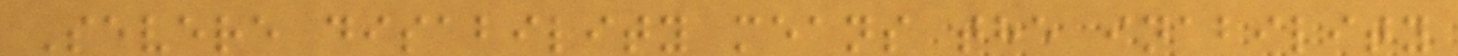Severe disability means the inability
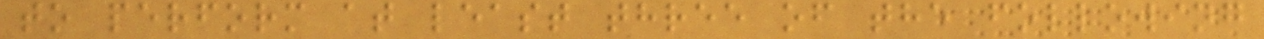to perform at least three of the following
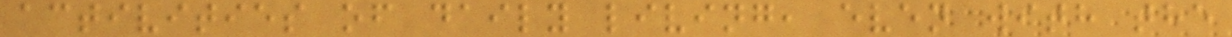activities of daily living, even with the
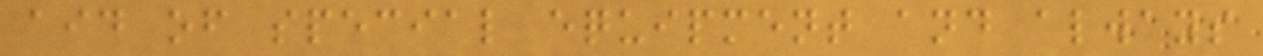aid of special equipment and always
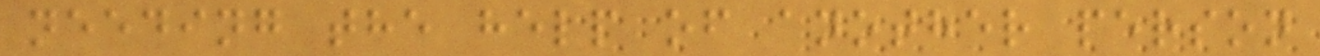needing the help of another person
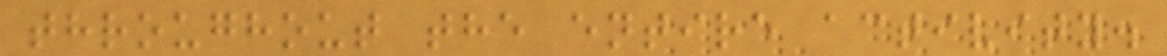throughout the entire activity.
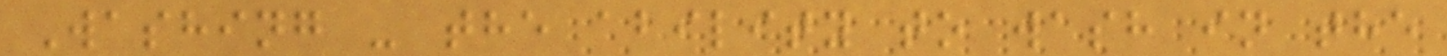Washing - the ability to wash in the
